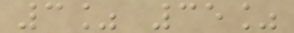3% 35%
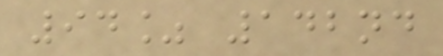94% 142nd
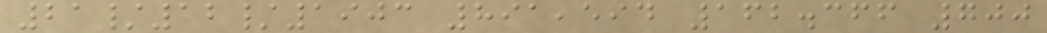21/12/1903 891,594 162.366 700
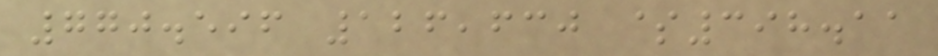770.596 126,630 $398.11
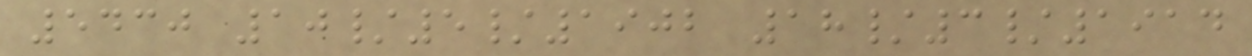5430 10/5/1902 18/3/1914
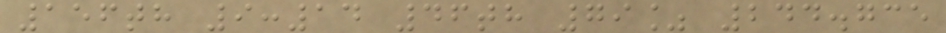156th 9:14 46th 79% 244.735
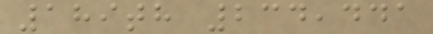189th 234,441
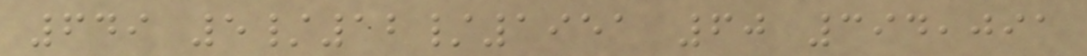649 5/12/1951 60 394,091
